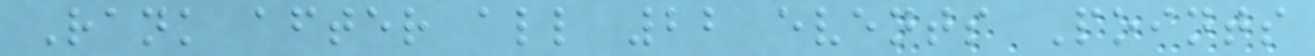Rank after all 22 events Points
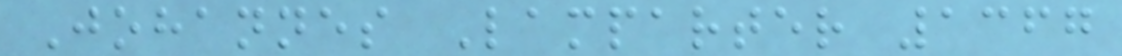Johannes Lamparter 1367
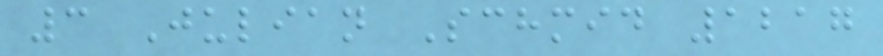3 Julian Schmid 1217
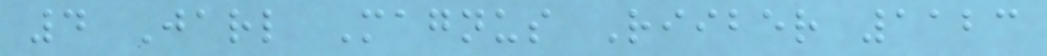4 Jarl Magnus Riiber 1123
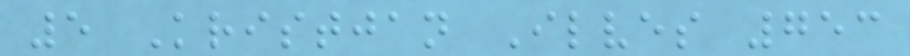5 Kristjan Ilves 753
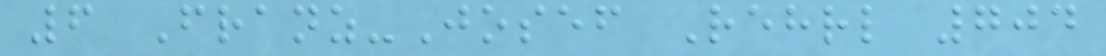6 Franz-Josef Rehrl 704
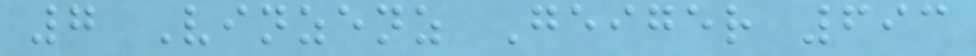7 Vinzenz Geiger 693
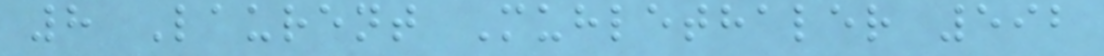8 Laurent Muhlethaler 592
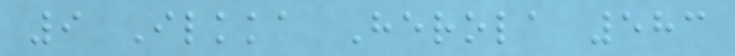9 Ilkka Herola 583
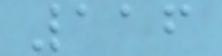116
